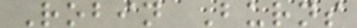Robin Burns
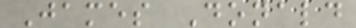James Donald
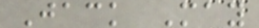Jack May
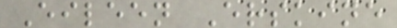Eileen Erskine
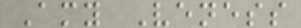Amy Veness
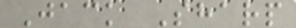Jack Sharp
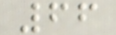66
